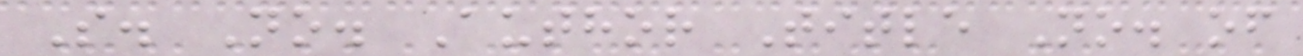S. No. Author Title No. of
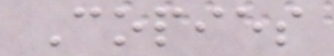Copies
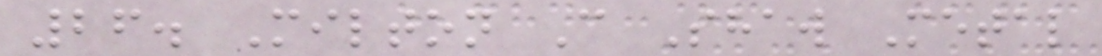26. Milton C Shaw Metal
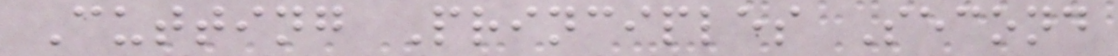Cutting Principles Second
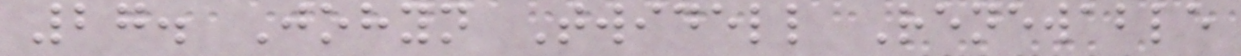27. Johyn Twidell Renewable
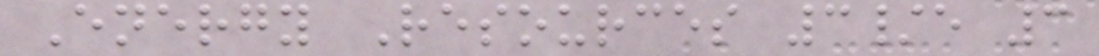Energy Resources 3/e 3
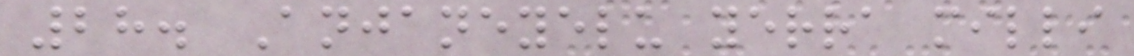28. Anjaneyelu yerra milli
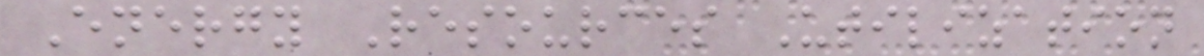Energy Resources Utilization
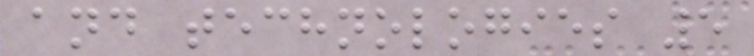and technologies 5
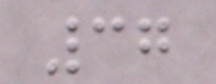37
